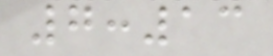7:13
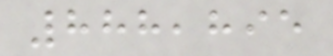888,895
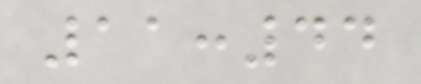11:44
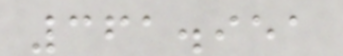361.951
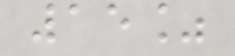15%
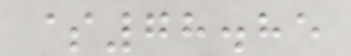$78.85
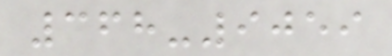368-9059
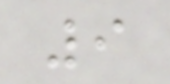9
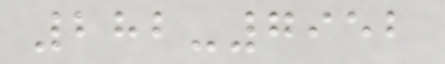282-7952
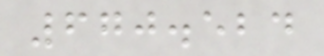670.524
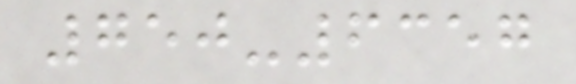750-6357
